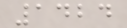1424
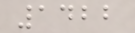1422
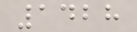1428
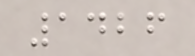1426
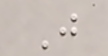J
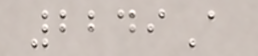2249A
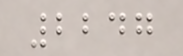2247
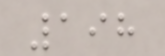198
